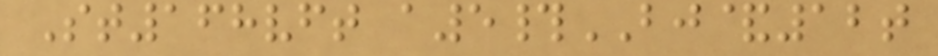St168vft a5#BJ&12t
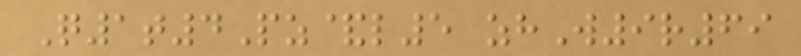Q1t4Pz&l5 zhW9r69
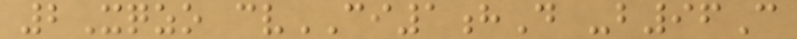2Xqzo cvCI1hD -b96C
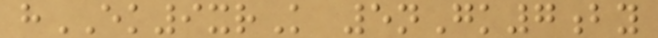hEK9xrK 5nGk7by
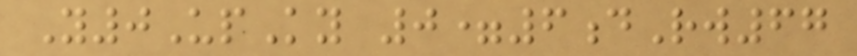Y0UpKy 0=6dRw67
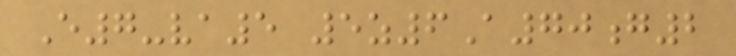E7-va5 5z6A70g2
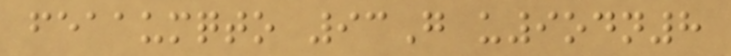feaaumqto 93G u9odn8
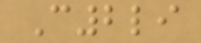C2li
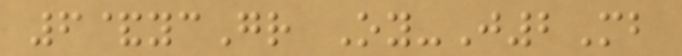6&ycGr Oy-J2Mb
